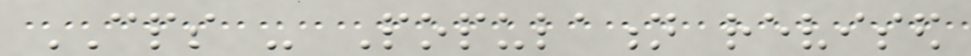CPS - Population revised
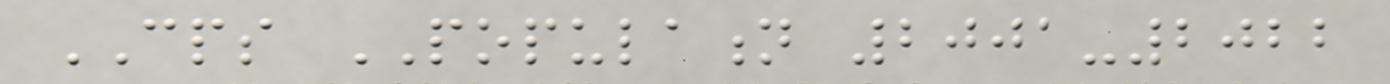CPS POPULATION 2001-2022
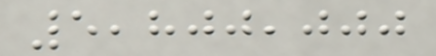5,800,000
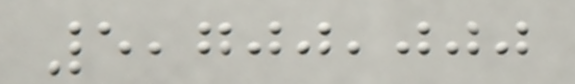5,700,000
